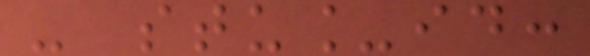- stu_id:
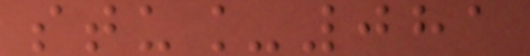stu_081
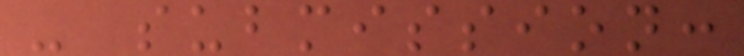- submission:
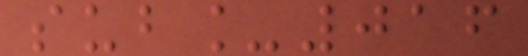sub_016
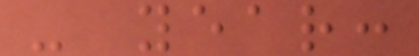- year:
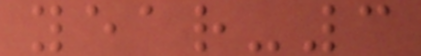year-3
